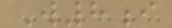W8i
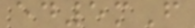ed5mF
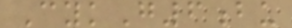CykG6bu
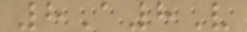8A8V
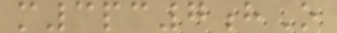m3pc7hO
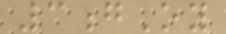3gOy
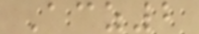Acz2
